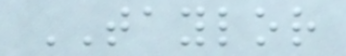TAYLOR
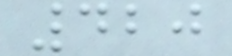420
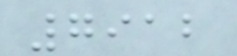7912
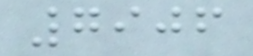7906
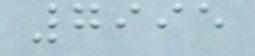7995
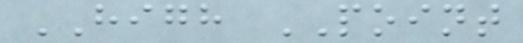HIGH POINT
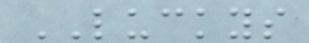LUCKYS
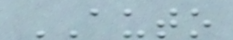AUTO
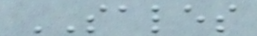SALES
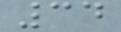34
